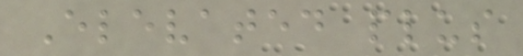Elevated plus
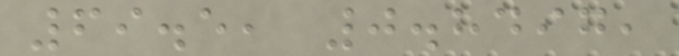69.5, 0.8497,
